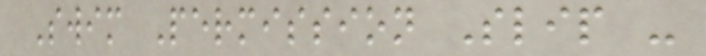Swim Permission Slip -
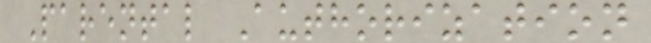Parental Authorization
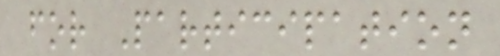for Participation
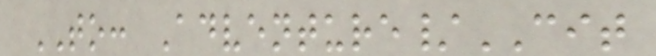TO: Adventure/CIT
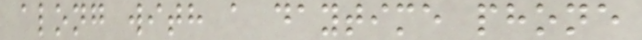along with a daytime phone
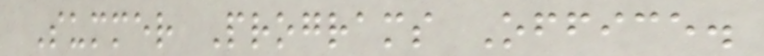Summer Programs Office.
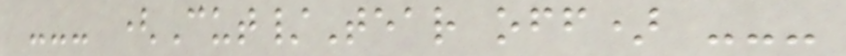--- (Cut/Tear off) ---
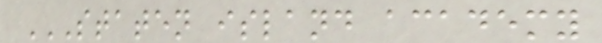STATEN ISLAND ACADEMY
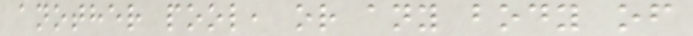another pool, or any body of
